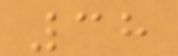38
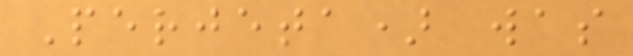Perjeta) was
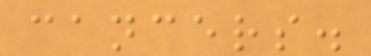cancers.
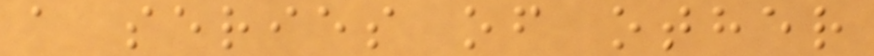a series of other
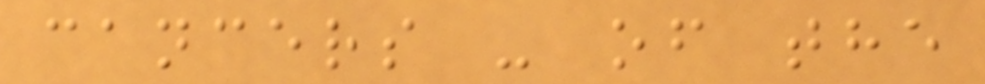cancers - of the
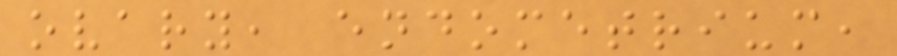ovary, endometrium,
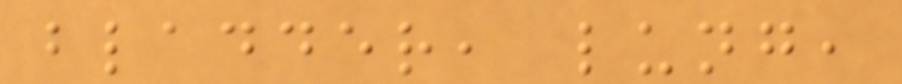bladder, lung,
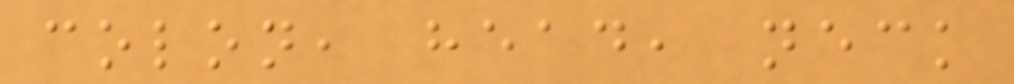colon, head, neck
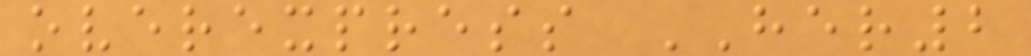overexpress HER2
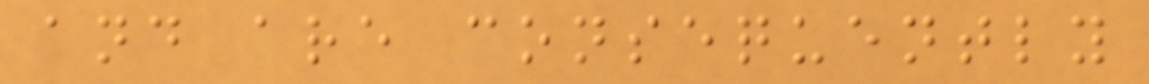and are consequently
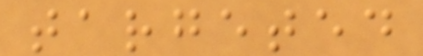targeted
